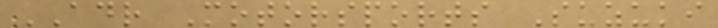ADR Motorsports Suzuki
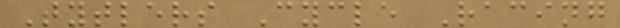Tytlers Cycle Racing
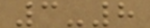3-8
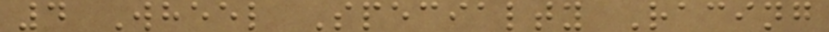4 Wheel Specialty Racing
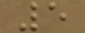5
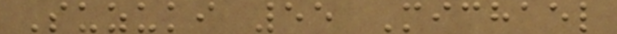Suzuki 55 Michael
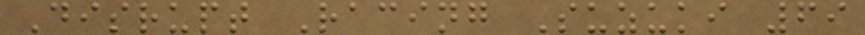Disrupt Racing Suzuki 69
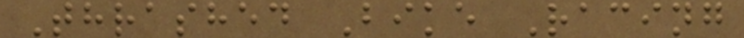Thrashed Bike Racing
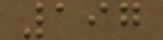197
